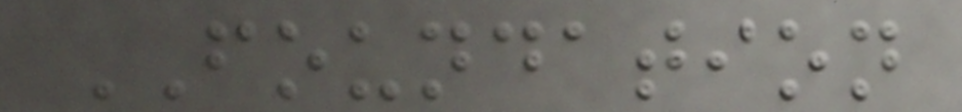FOUNDATION
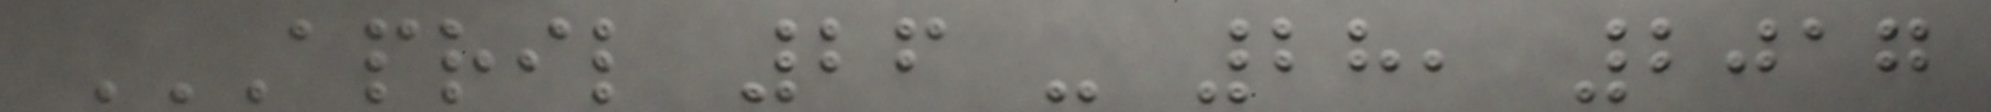APRIL 26 - 28, 2017
